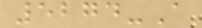5274-A
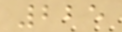225
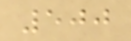500
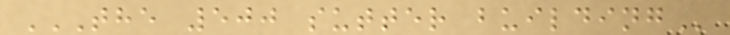THE 500 SUTTER BUILDING
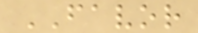FAVOR
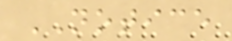NOTICE
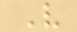V
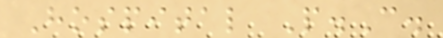Hospital P.C.
